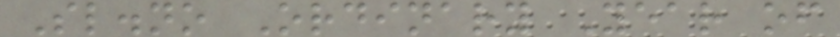Sl.no Ordinary Year of
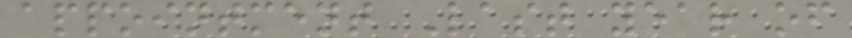appointment Last year of
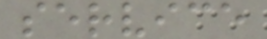service
